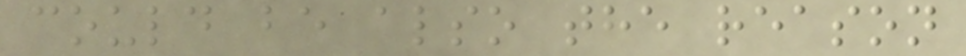could be also the reason
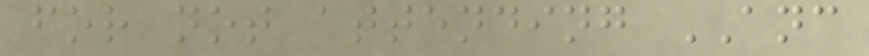for not attending ANC
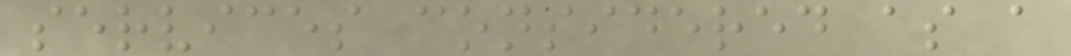services considered as a
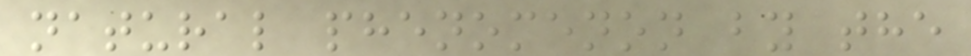natural phenomenon by the
